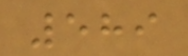589
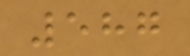587
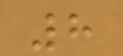8
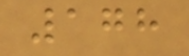178
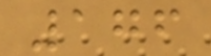176
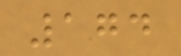174
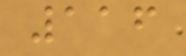116
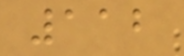112
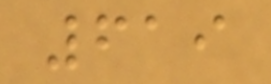619
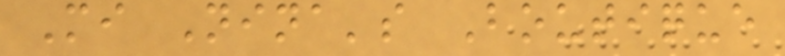Mi Nina's Boutique
